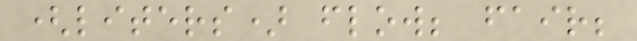(liters) flow; fair;
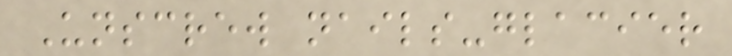Unscrew nails-glacier
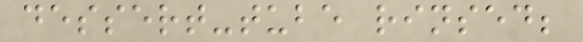dessert-tube rinsed;
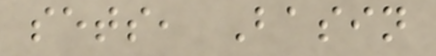sets, Basin
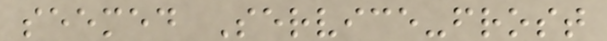seemed Service-frost
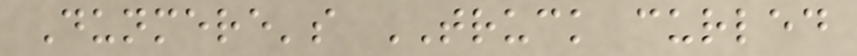Dunmere's TRUCK curled
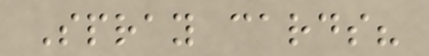Spray cards?
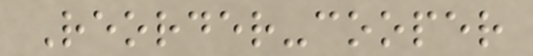Reorder-cooper
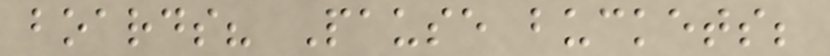boards? Pause buckets;
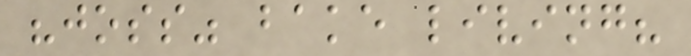"joss" bake living?
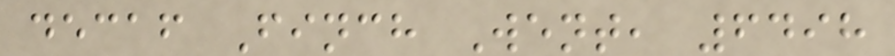decaf Finch Went, 6498
